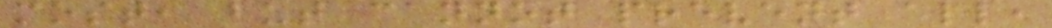most, but cannot prevent all,
